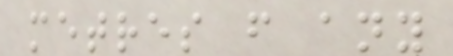metres from any
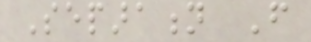Separation From
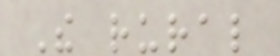The rural
